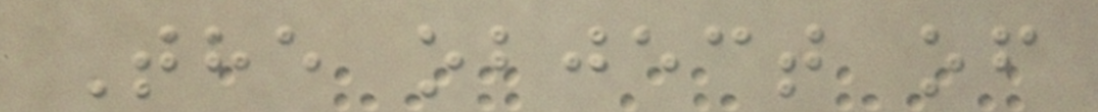The object of
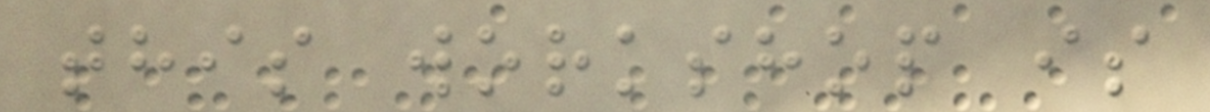this workshop is
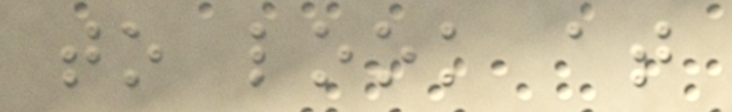to look at
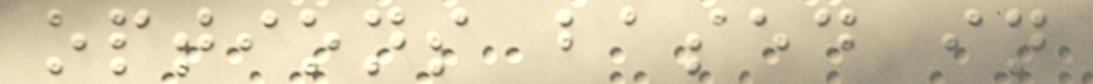options based in
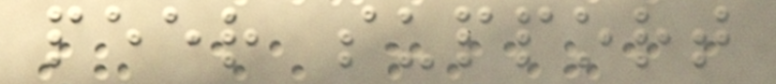peer support
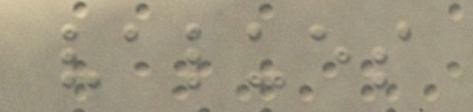values
